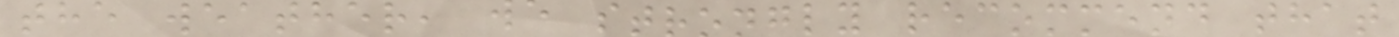the weather, we strongly recommend that
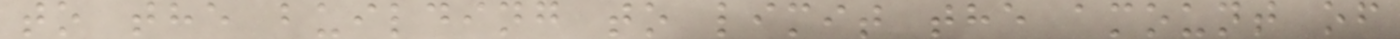to the building to limit the amount of
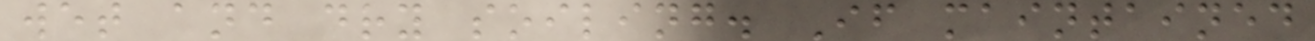wet and dry soiling. If maintained
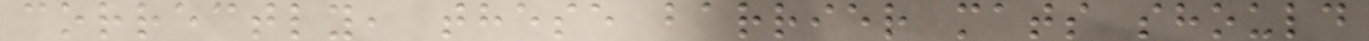correctly, these barrier mats should
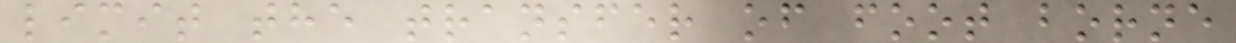limit the transfer of foot borne
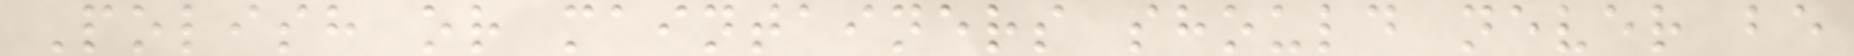Polish or maintainers should never be
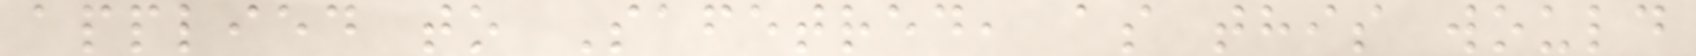applied to Safetred, as this would
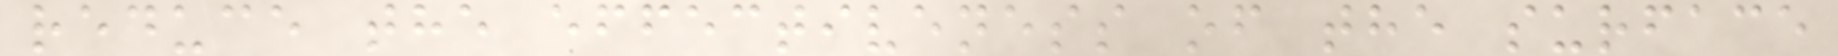reduce the effectiveness of the surface
